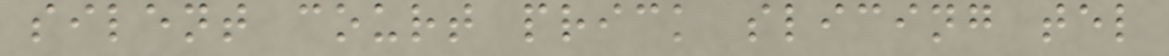silent court prick slicing tel
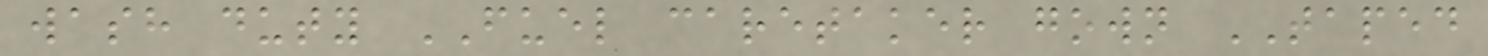wash duty FUEL caretaker gown TAPED
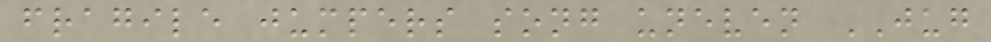fragile jumpers song uneven JUG
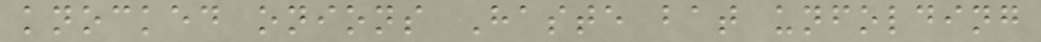knocked onions Haste bat unfolding
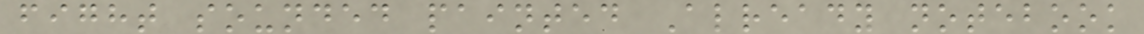fight sounded painted Already notebook
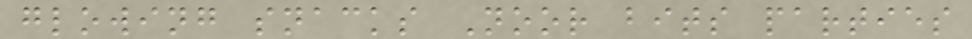glowing snacks Noor bits parties
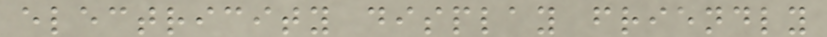electricity display friendly
